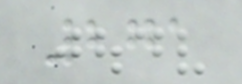271
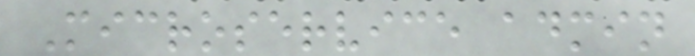Microservice admin
